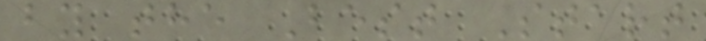by the Best Start
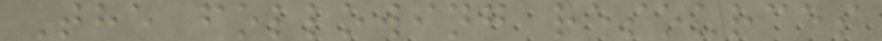The following resources
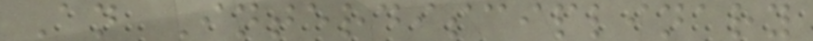An Interdisciplinary
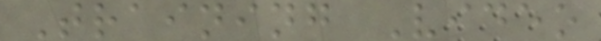Training Video
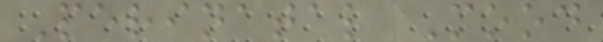Perinatal Mood
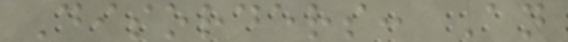Disorders: An
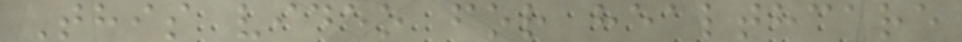This video for healthcare
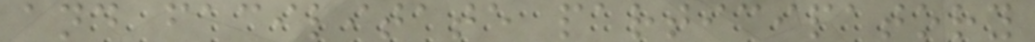and facilitate participatory
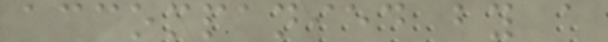accompanied by a
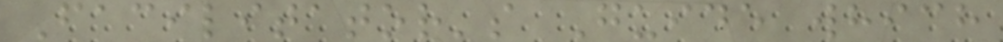Facilitator's Guide which
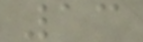13
